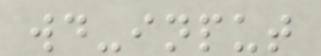wd-input
